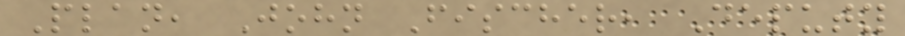Plan, John Fischer, Deputy
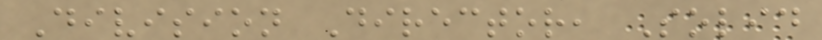Division Director, Solid
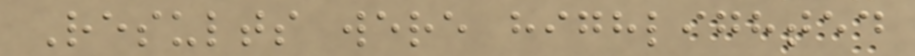Results were highlighted
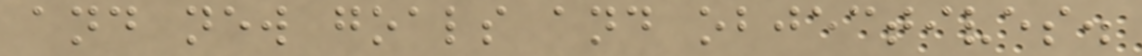and new goals and objectives.
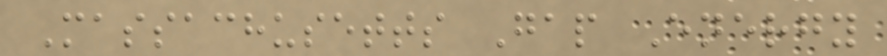Massachusetts Gap Energy
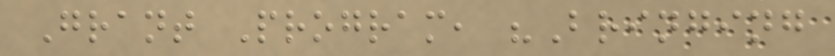Grant Program, "Bringing
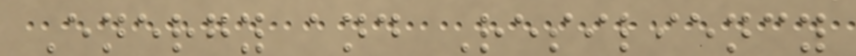Energy and Resiliency
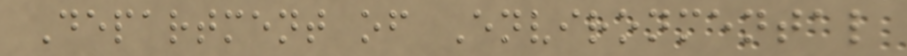Department of Environmental
